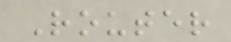Router
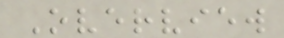Overview
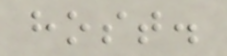host.
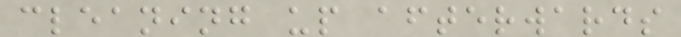cleaning up afterwards
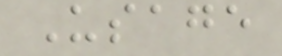Usage
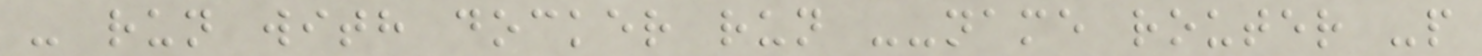- run with docker run --name router -p
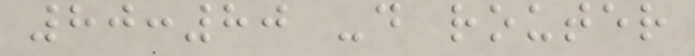80:80 -d router
